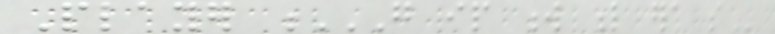Player G IP W L ERA SO
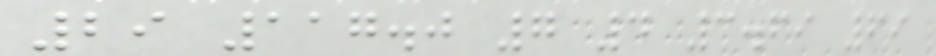29 117.0 7 4 3.69 69
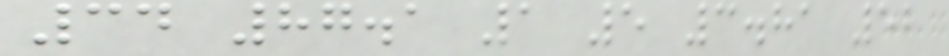34 87.1 1 5 3.81 52
